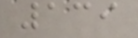139
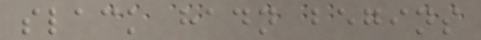slack hadn begins
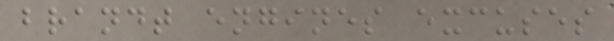brandt engines excuses
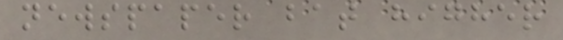newspaper bat higher
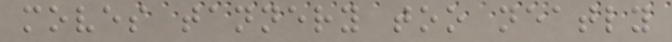moves tannery too neatly
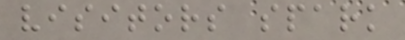visitors spark
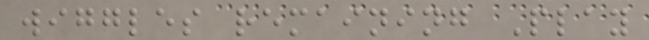wiggles remaining Play
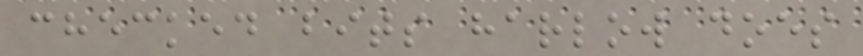checked bits harlow does
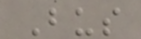Bus
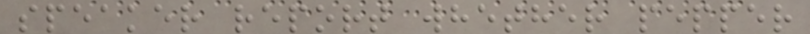speaker report whether pepper
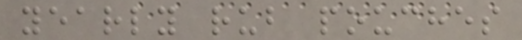yearly rub pouches
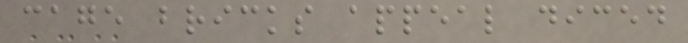cage bricks appeal diced
